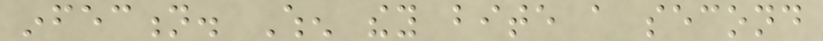infection. When they bite a second
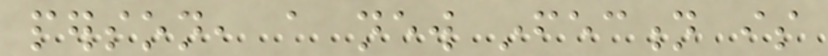person, a new infection is
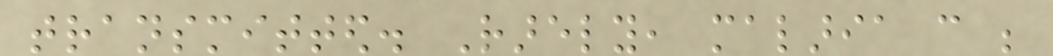transmitted. Rarely, malaria can be
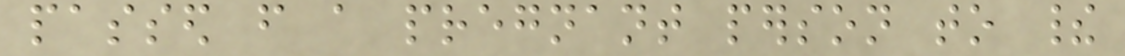passed from a pregnant person to their
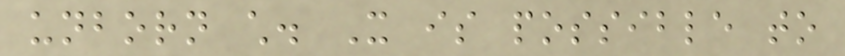unborn child. It is possible to
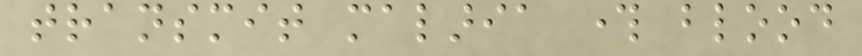transmit malaria through blood
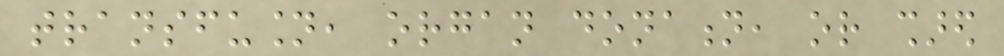transfusion, organ donation, or shared
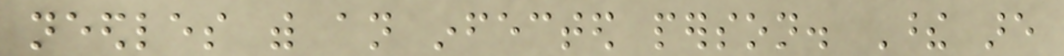needles with an infected person. These are
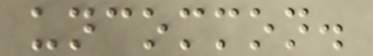uncommon.
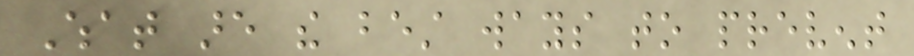What are the best ways to prevent
